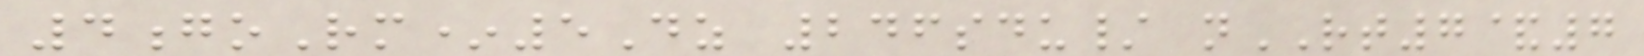4goRm*5Dz 246sdu/ nRT7&7
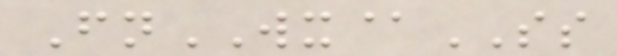FnWX@SS
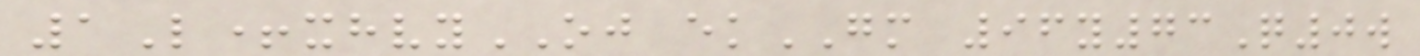1L+xhvyOJ ekGM 96y73Q0w
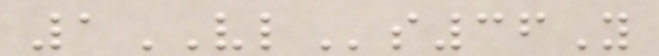1VLs36Y
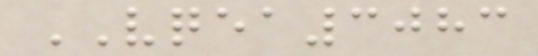VQEA3083
